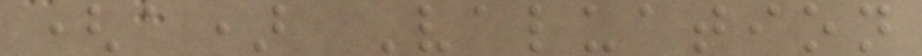(a) Valuation
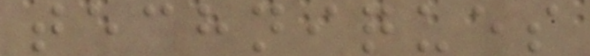techniques
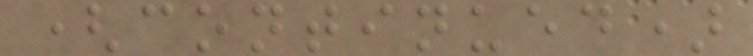(continued)
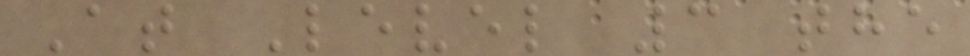At Level 3 the
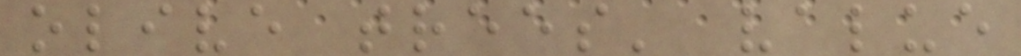olive trees' value
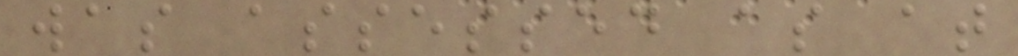was assessed as at
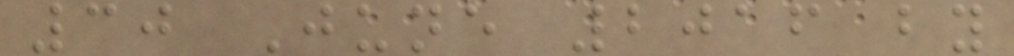30 June 2016 by
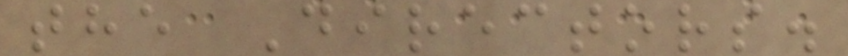the Directors.
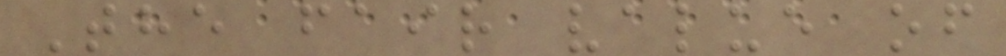The fair value of
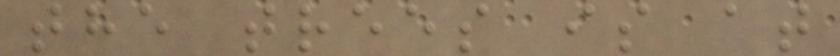the trees is at
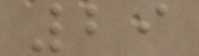29
